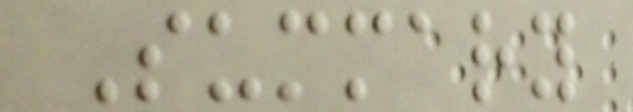Summary
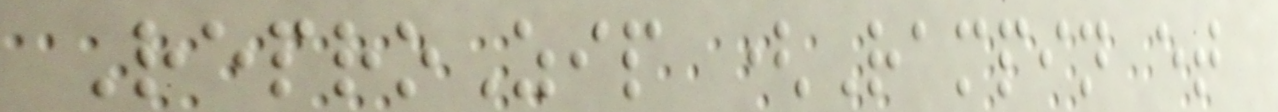ReproZip (Rampin et
